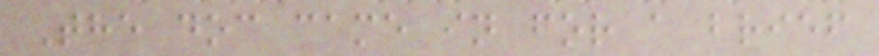The doc came in for a brief
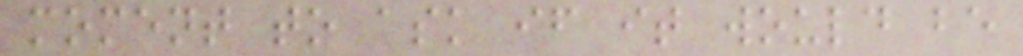moment to ask if it would be
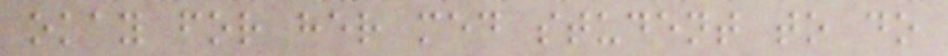okay for her med student to do
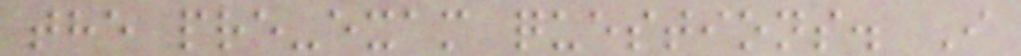the pre-exam questions. I
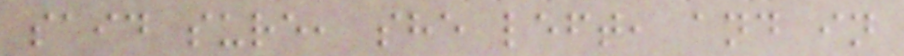said sure, she left, and in
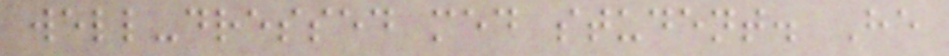well-dressed med student. He
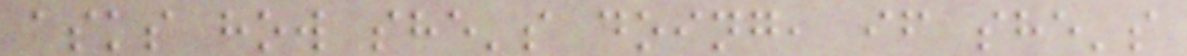asks how she's doing, if she's
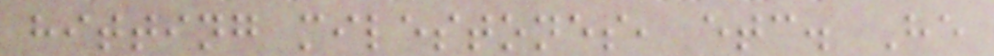hitting milestones, etc. He
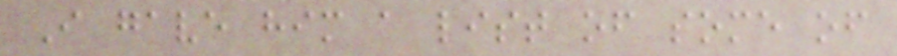I gave him a list of some of
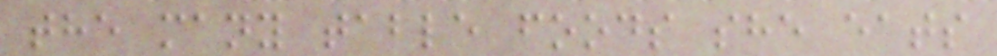the many table foods she eats
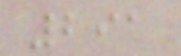291
